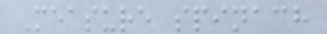Measure spinach
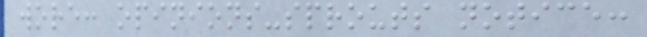wore: opinions-sprouts notice:
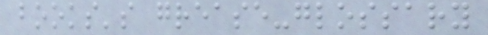books's grease-glossary
